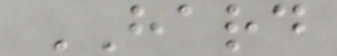HARD
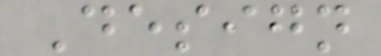Design
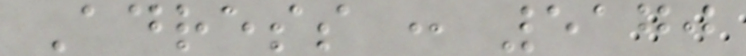Adress : 5170
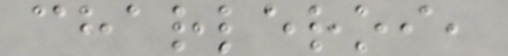charleroi,
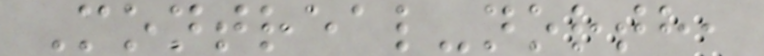Montreal-north,
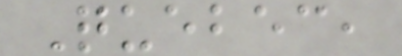Quebec,
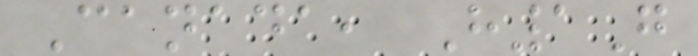Canada, H1G
